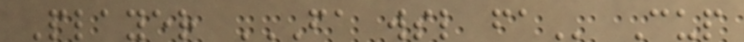Player FA WSL FA Cup
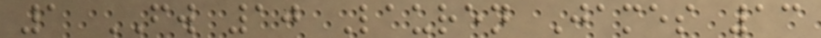1 FW 10 Lauren James 13
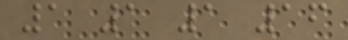1 1 1 16
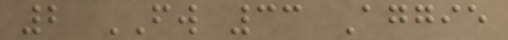2 FW 33 Aggie
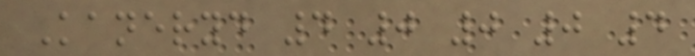Kaneryd 4 0 0 0 4
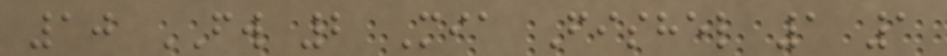10 FW 2 Mia Fishel 1 1
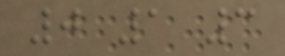0 1 3
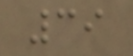39
